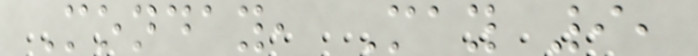Monday, May 9,
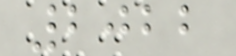2022
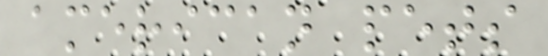american pets
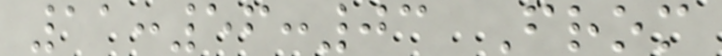11:56:03 From
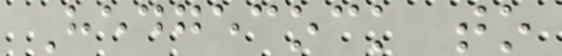Hedgecock to
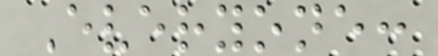Everyone:
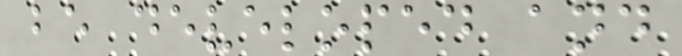be developed and
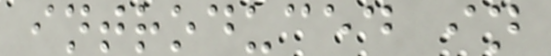introduced in
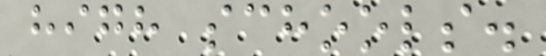high schools.
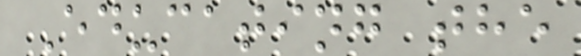Educating the
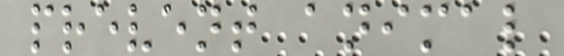prevent animal
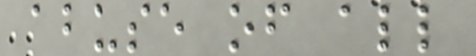abuse of all
